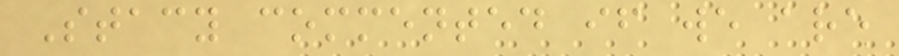Stacy commented if we are
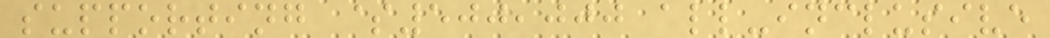supporting $500,000 all-inclusive
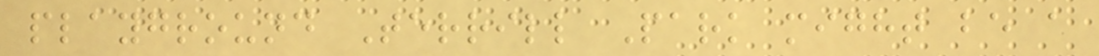playground Terrill Park might be a
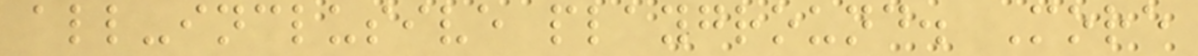all-inclusive playground. More
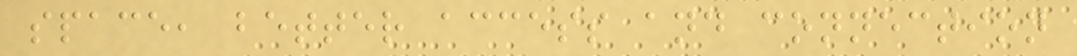space, better access and connection
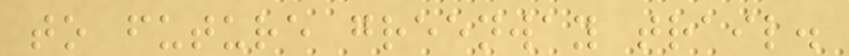to future greenway trail.
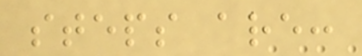steps are:
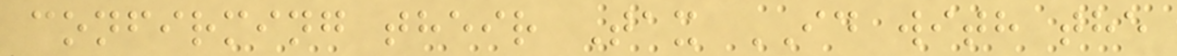confirming their Tax ID with the
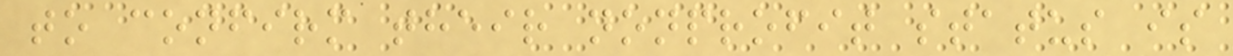to confirm their nonprofit status is
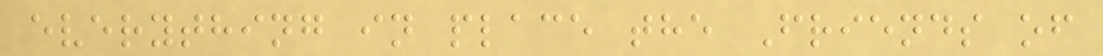everything in place the Friends of
